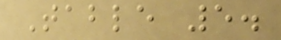Table 5.
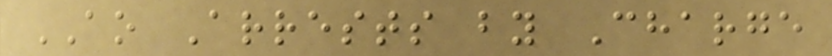AO Arrests by Charge
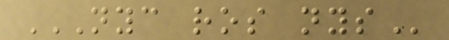NYC ROS NYS
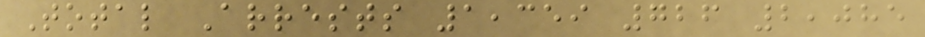Total Arrests 1,359 726 2,085
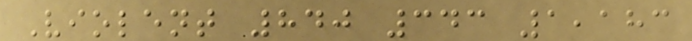Violent 840 343 1,183
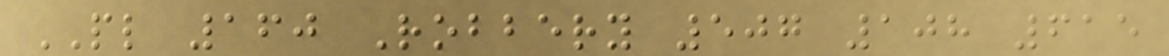PL 160 Robbery 507 108 615
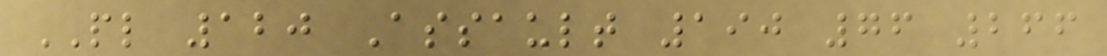PL 120 Assault 190 76 266
